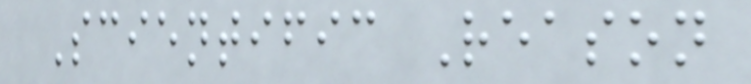Scientific Reason
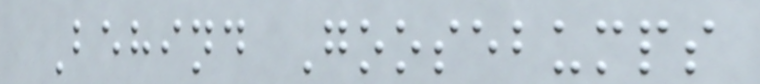Behind Goosebumps
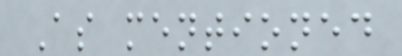As mentioned
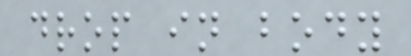drop in body
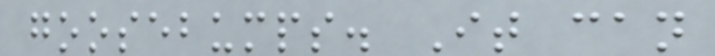goosebumps. It can
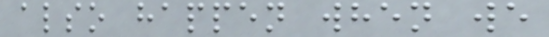also happen when we
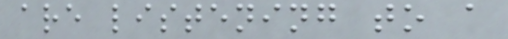are listening to a
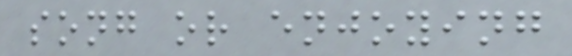song or enjoying
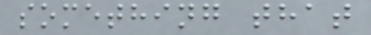something that
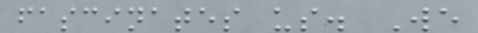fascinates us. We
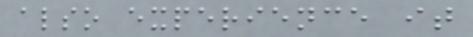also experience it
